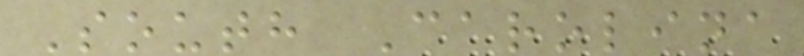South Carolina
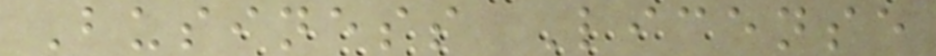Business License
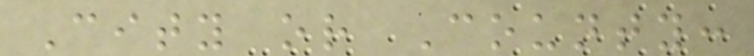City or County:
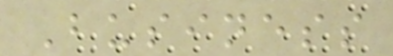Business
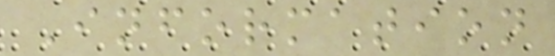Information
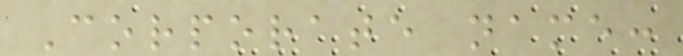Corporate name:
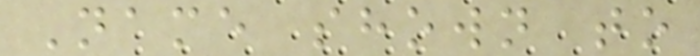Name shown to
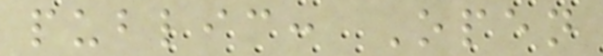public: Open
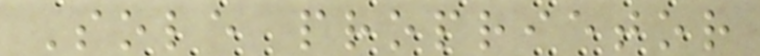Sole proprietor
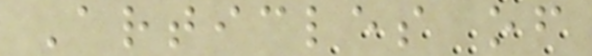Articles of
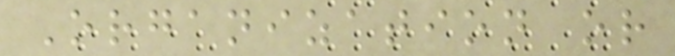Organization or
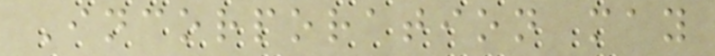Incorporation may
